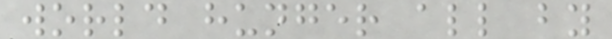world hunger all by
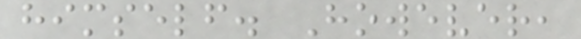himself. However,
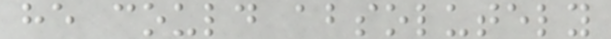he could absolutely
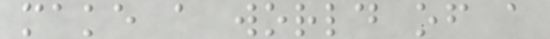make a world of a
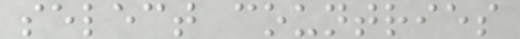select countries
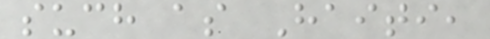such as Haiti,
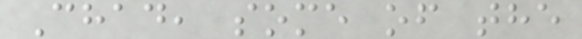Chad, some of the
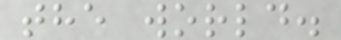the world.
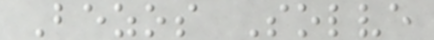Bezos Solve
